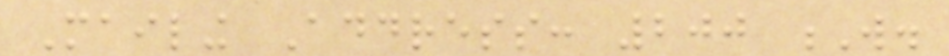Mailing Address: 200 W.
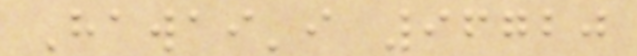Hawai'i 96720
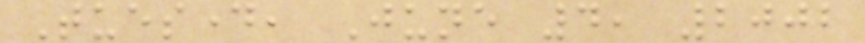Tuesday, June 4, 2002
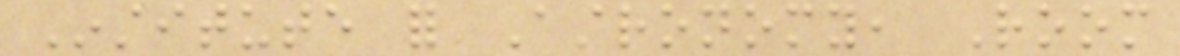Institute for Astronomy, Room
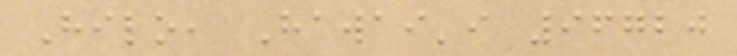Hilo, Hawai'i 96720
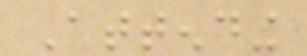Attending
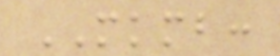MKMB:
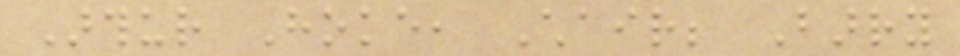Arthur Hoke, Chair; Barry
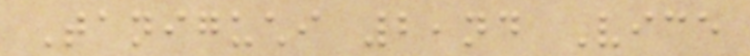Taniguchi 2,nd Vice
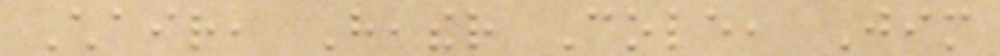Chair, Heather Cole, Jim
